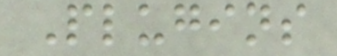Plugins
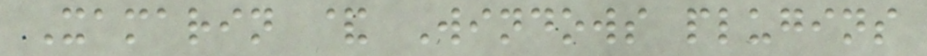Xamarin & Windows plugins
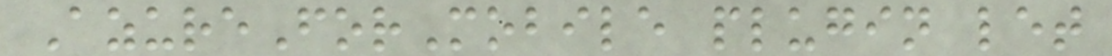AzureForMobile plugin let
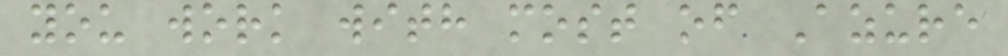you work with most of Azure
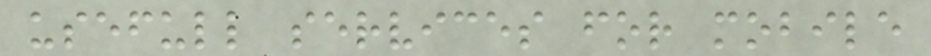usefull services for mobile
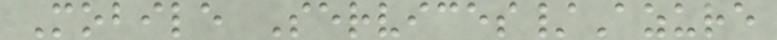Mobile Services/Azure
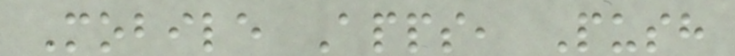Mobile Apps, Push
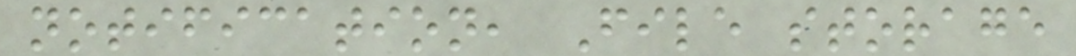notification, File storage
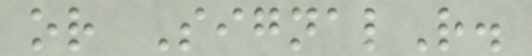or SignalR.
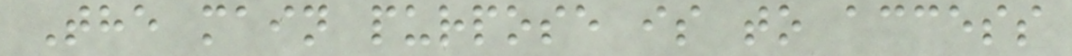The main purpose is to access
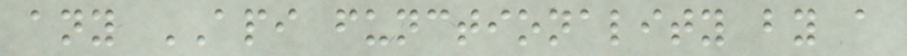any API functionality by a
